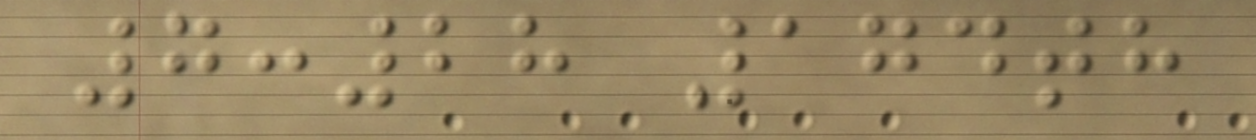7:28 174th
